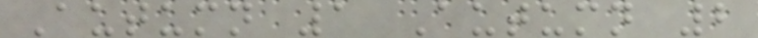Autumn 1 Autumn 2
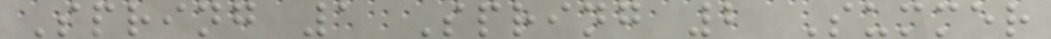Spring 1 Spring 2 Summer
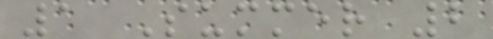1 Summer 2
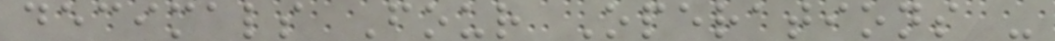decimals Four Operations -
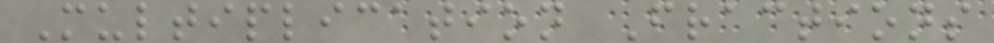Multiplication Fractions
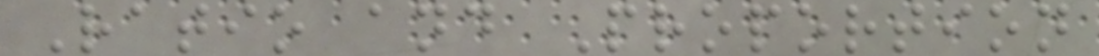Ratio and Proportion
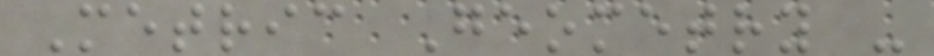Metric Geometry -
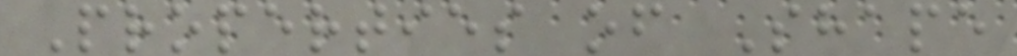Properties of Shape
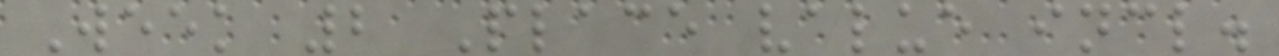Week 2 Place value incl.
